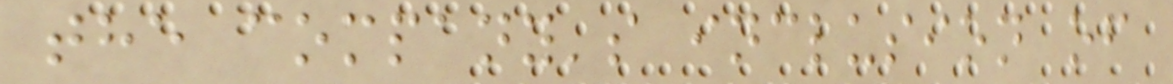the company's inclusion of
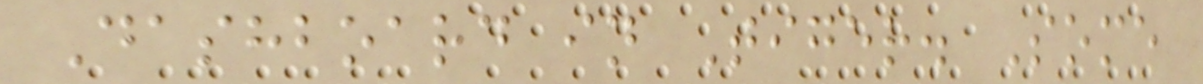Dashboard in Tiger. Some
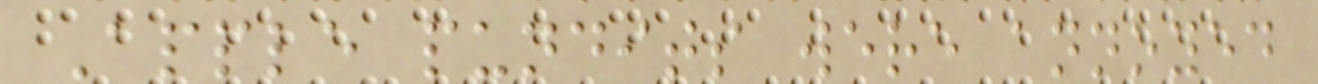Apple pundits were annoyed
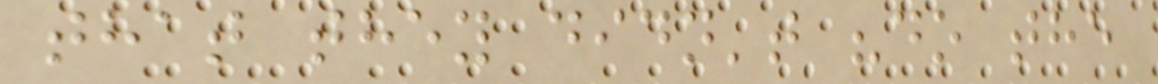that they didn't "do the
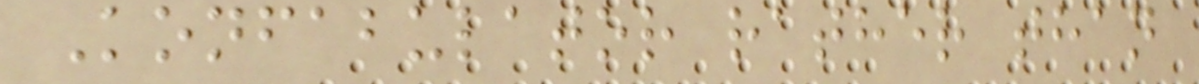Konfabulator rather than
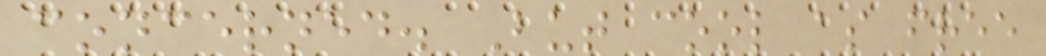concerned. But cool as free
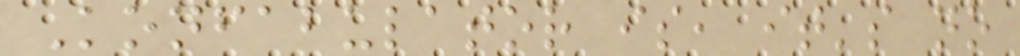Konfabulator is, it's no
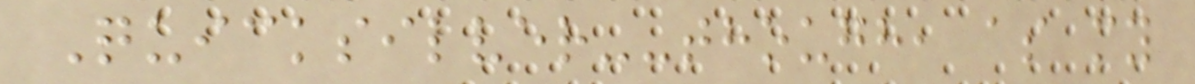Quicksilver--though, as my
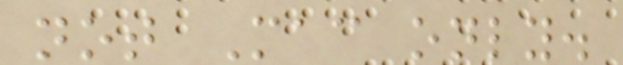not Mac only.
